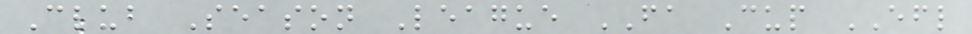Club Season League FA Cup EFL
